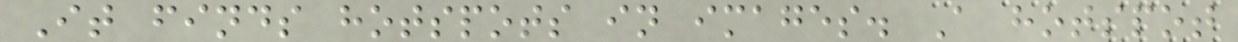It finds hotspots in images. A hotspot
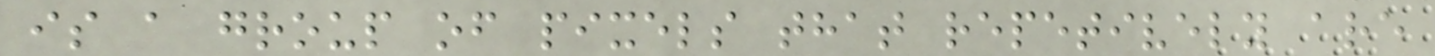is a group of pixels that repetively are
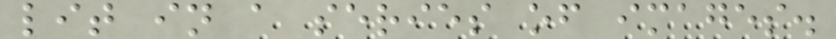lit in a series of images.
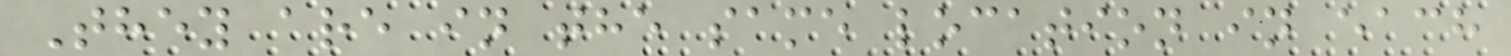They are in the same location in each
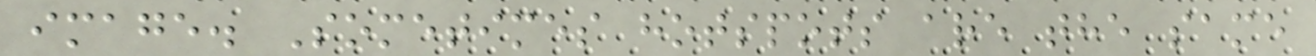image. Sometimes hotspots are the same
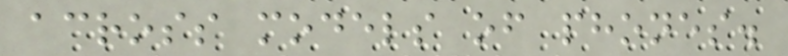across models of phones.
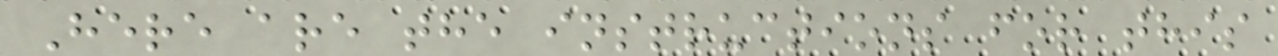Here are the instructions for this
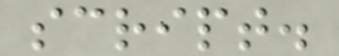script.
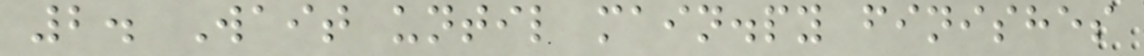2. Wait until main.py finishes
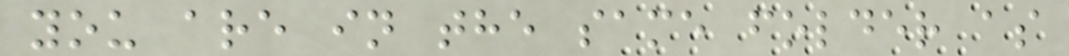you are in the same folder as
